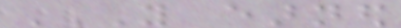YOU EARNED
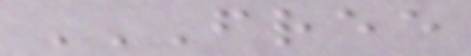FREE
